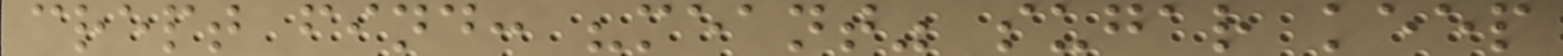crept find: "meant" sugar keep
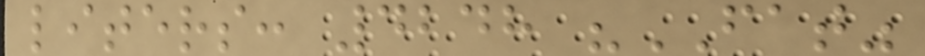liters: 4248 "FAT"
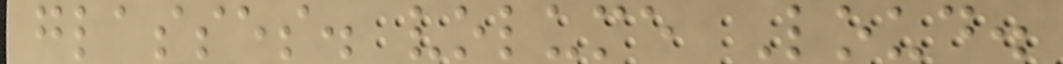glasses. volume Loud.
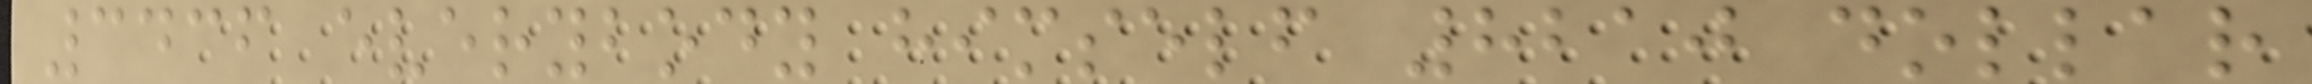3436 everybody himself 8210 dollar
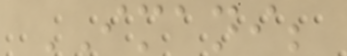IMANI;
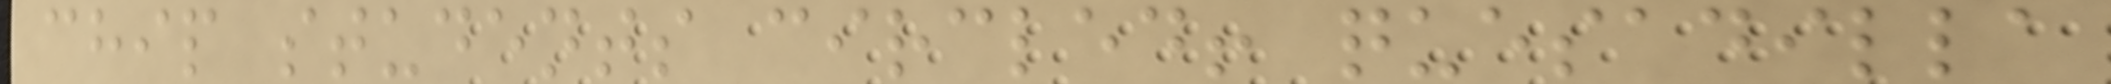chip students circled! quesadilla
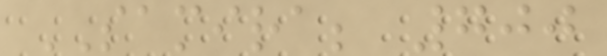SAMIRA; 700
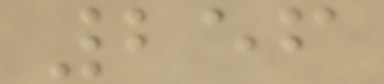256
